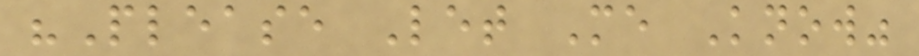"Please Let Me Know"
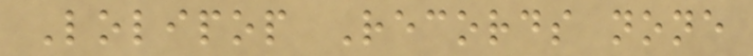Lolipop Records none
